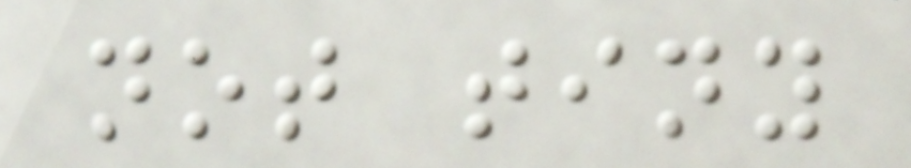not tiny
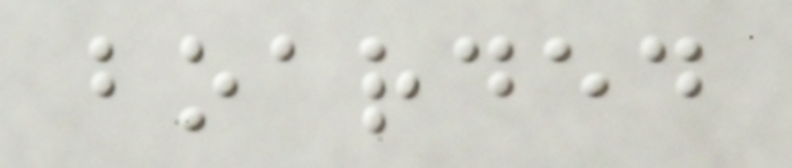boarded
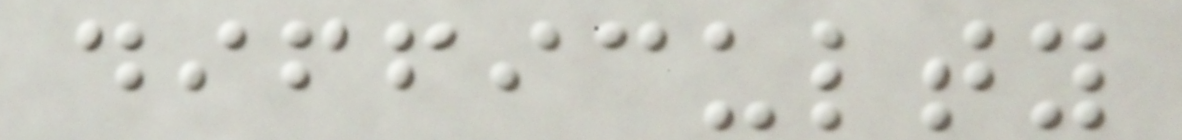difficulty
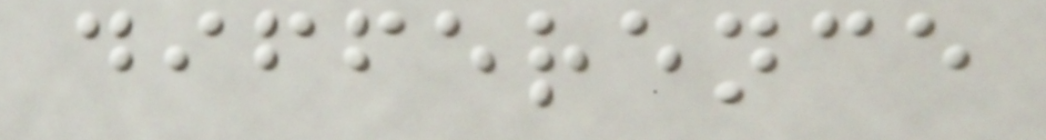difference
